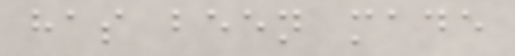has been made
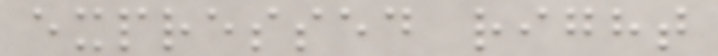expressed right
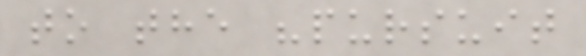to the "pursuit
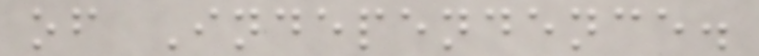of Independence.
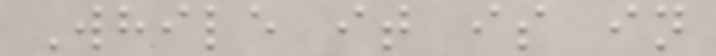While it is in
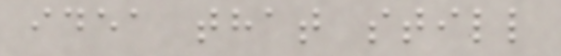idea that still
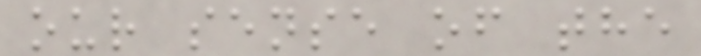our sense of the
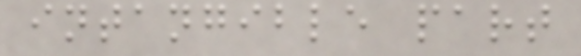intangible part
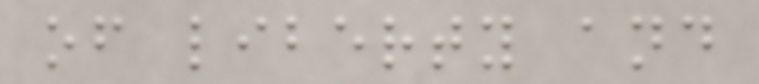of liberty and
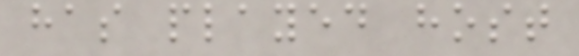has played host
